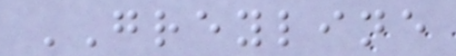GREYLINE
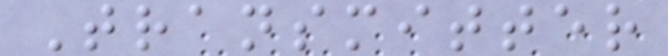Transmitter
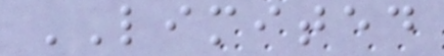LIMITED
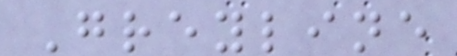Greyline
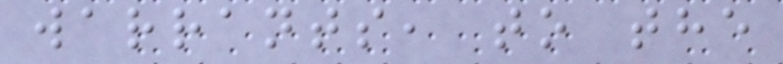warrants, to the
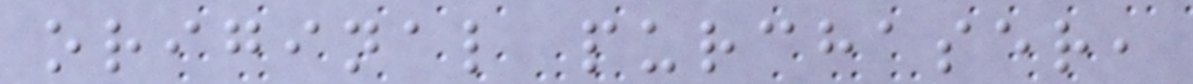original purchaser,
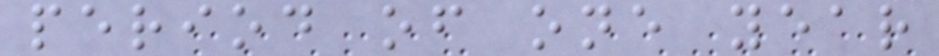period of one year
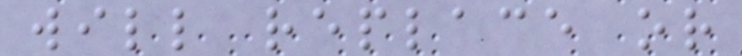will replace or
